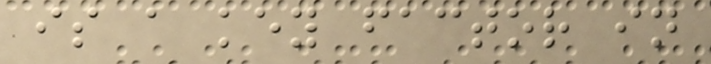is a key factor in
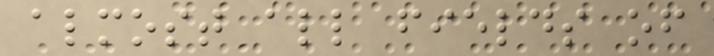almost all fields of
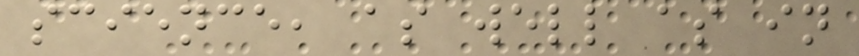science, as well as in
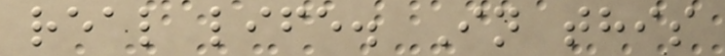real life. In this
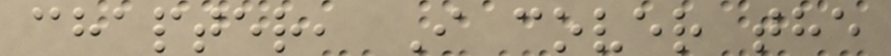chapter, I cover the
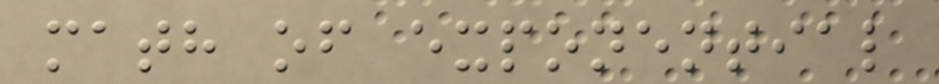math of exponential
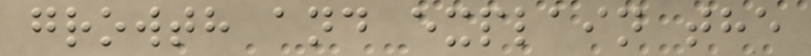growth and explain the
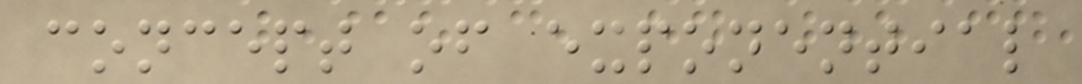concept of exponential
